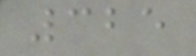325
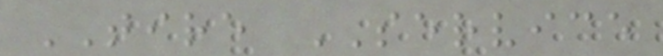TIRE SERVICE
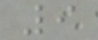9
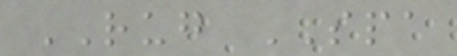RUG SPA
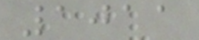1011
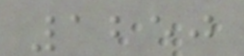1250
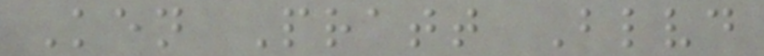Ken Pratt Blvd
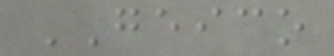GEICO
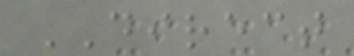DIRECT
